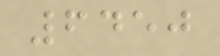6450
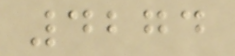4274
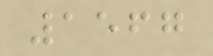1567
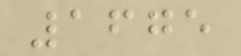1675
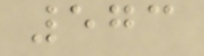573
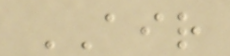AIR
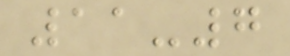11-7
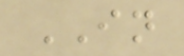IN
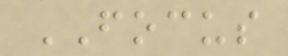FOCUS
